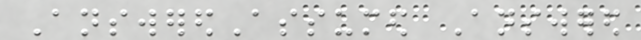AnsweredAssumed Answered
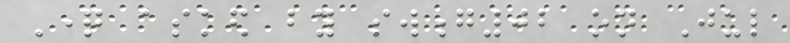Question asked by swong02 on Jul
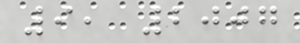9, 2007
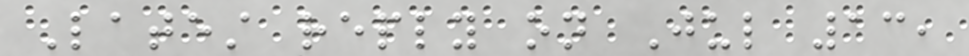Latest reply on Jul 13,
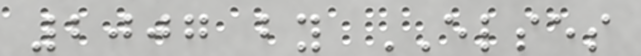2007 by ELSES
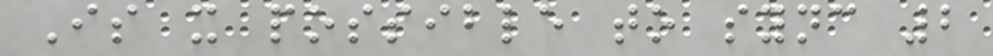Is it possible to sync 2
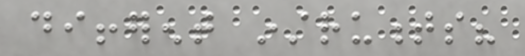different instruments?
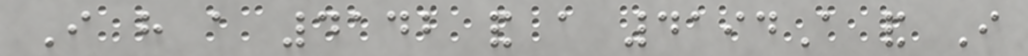I have a 4142 and a 4194A and I
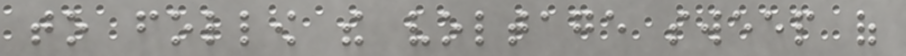to follow the voltage sweep of
